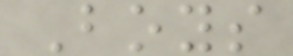Boys
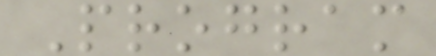Program
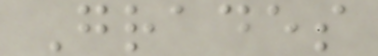Grades
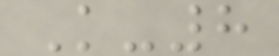K-8
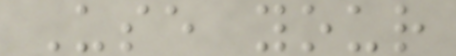Use your
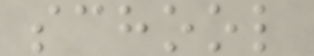school
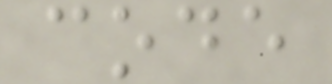code
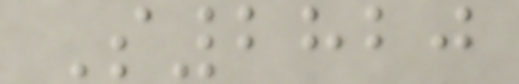S2820
